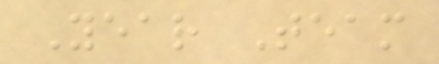Year Team
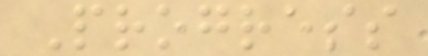Progress
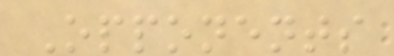Opponents
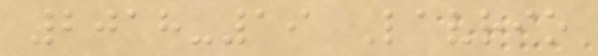2018-19 Lavrio
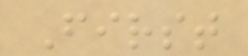First
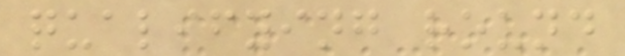qualifying round
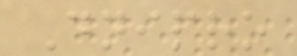Dnipro
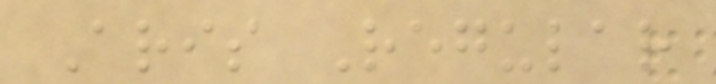Aris Regular
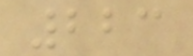223
